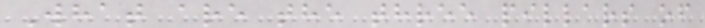What are the three pillars of
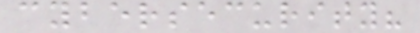cybersecurity?
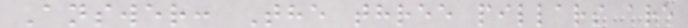Answer: The three pillars are
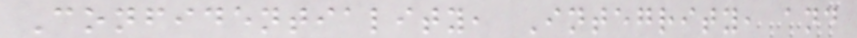Confidentiality, Integrity, and
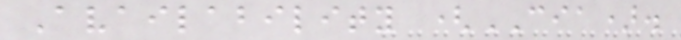Availability (CIA).
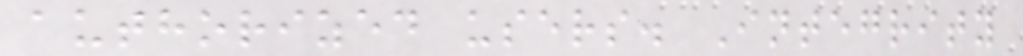authorized users. Integrity
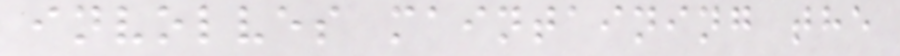involves maintaining the
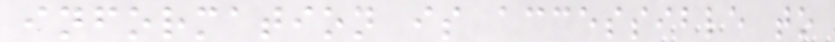information is accessible to
